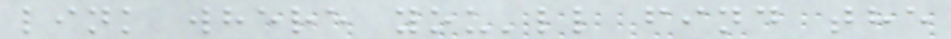link where you'll find the
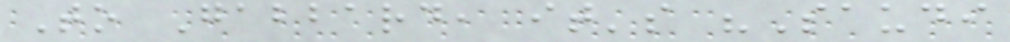To Gabbard, it's "Saudi
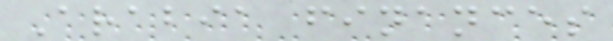Arabia finances
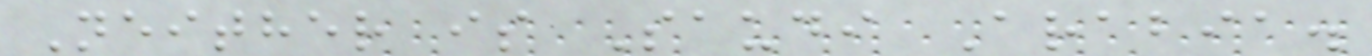Neither is Saudi Arabia.
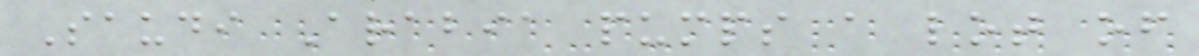Saudi Arabia pumps a lot of
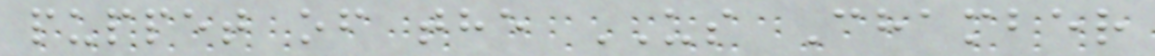puppet of the US Chamber
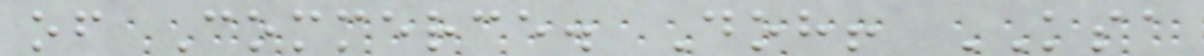of Commerce. Doh! KSA
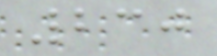230
